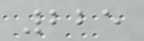225
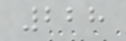228
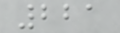221
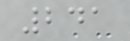241
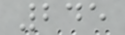245
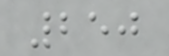250
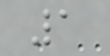1
